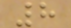8
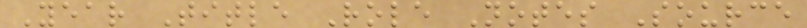Year Title Role Notes Source
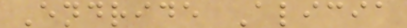Endride Alicia
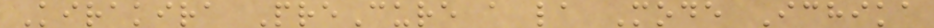Kirakira PreCure a la Mode Ichika
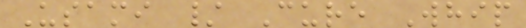Usami / Cure Whip
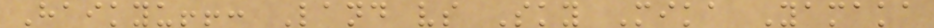Haikyu!!: Land vs Sky Mika Yamaka
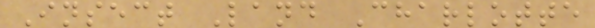Insect Land Charlotte
